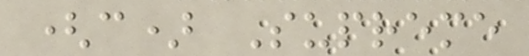(c) Supreme
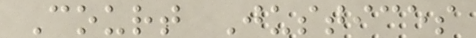Court Justices
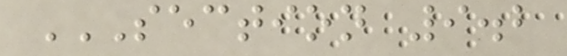SECTION 9.2
